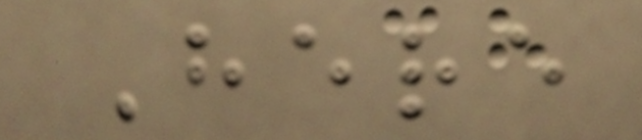Here
